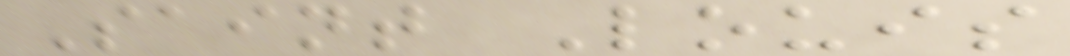Saint Louis
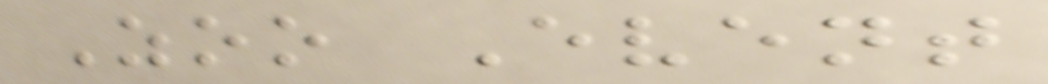Zoo Event
